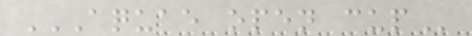AQUAE OPEN CUP
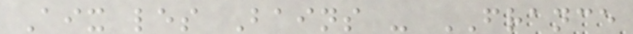Aix les Bains - FRANCE
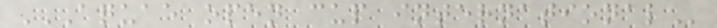AQUAE OPEN CUP INTERNATIONAL
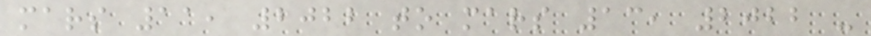mars 11, 2022 to mars 13, 2022 -
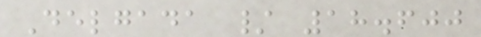Delgada / 18.600
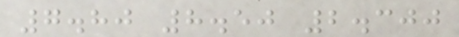7.80 8.50 2.300
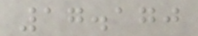17.170
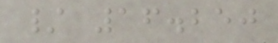/ 16.250
